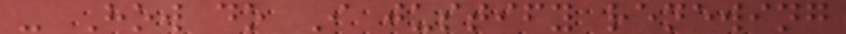- How do I justify renewing
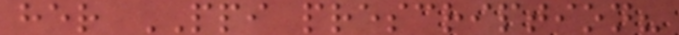her PPI prescription?
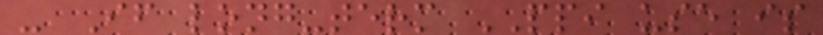- If long-term PPI use is
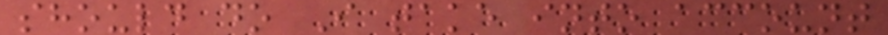should do I take into account
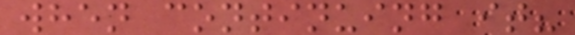when continuing it?
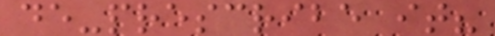de-prescribe it?
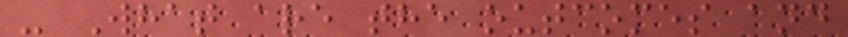- What are the outcomes and
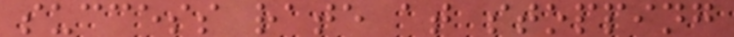success rate at stopping
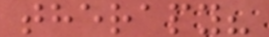therapy?
